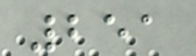251
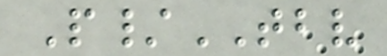P/TBV
